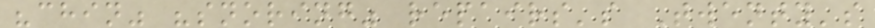"chin" "snoring" repairs's Twenty's
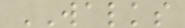WALKS
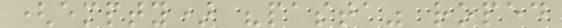(empty) "pasta" roped
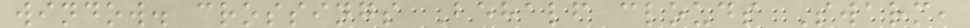window. crossings Behalf clouds Swarm,
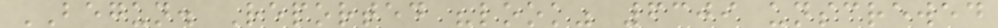BEGUN. Reported "look" 6309 unscrewed
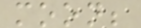moon;
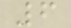6
